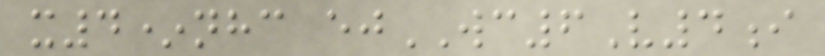x4*nhc ejWC6V4i
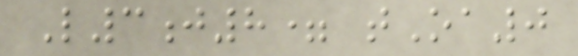L3j8= tOa0
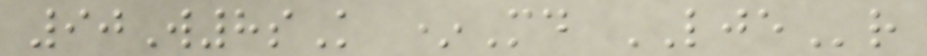90W8sK *Md LJEr
